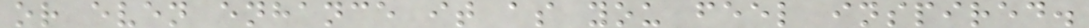or even enhance it as you feel inspired.
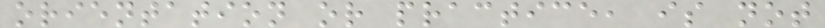orientation or practice, is not
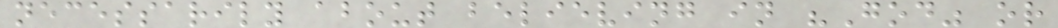necessarily about believing in "God" or
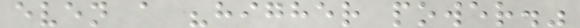even a "higher power."
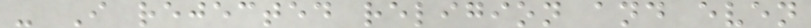- I rejected religion and even
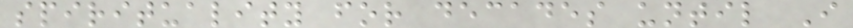spirituality for decades until I
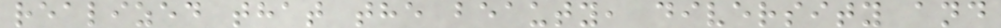realized that the beauty, diversity and
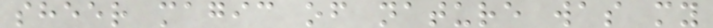sheer magic of nature was my
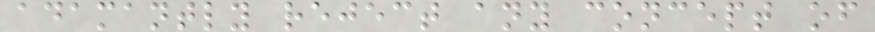adamantly reject any concept of
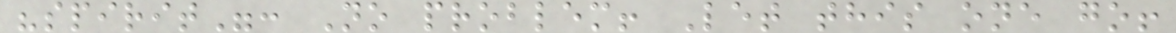"spirit": No problem! Let this one go!
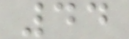44
